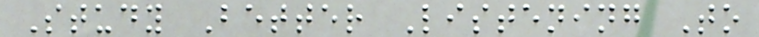Study Better Listening To
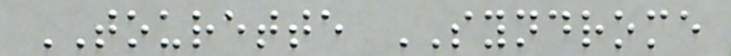TOURETTE SYNDROME
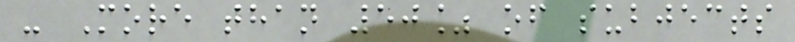- More than 50% of subjects
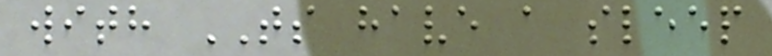with TS have a sleep
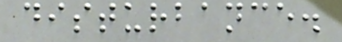disturbance.
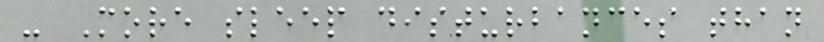- More sleep disturbances than
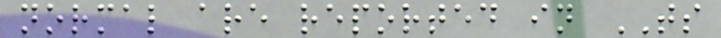normal are reported in TS
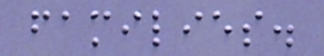families.
